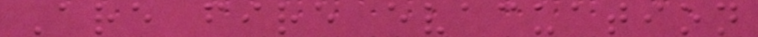Are fire evacuation
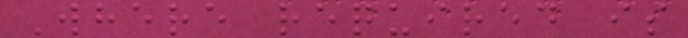Where required is
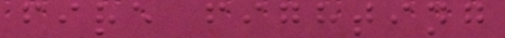fire fighting
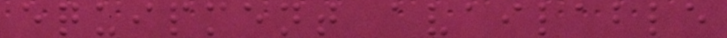equipment available
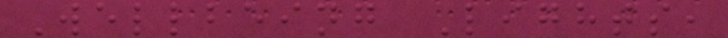Wellbeing Lights,
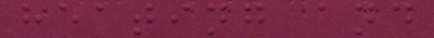heating and
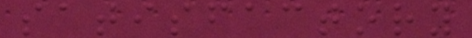satisfactory
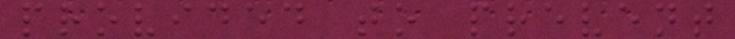provided to prevent
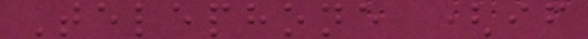Telephone (if
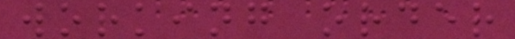working order
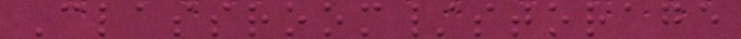Classroom/storage
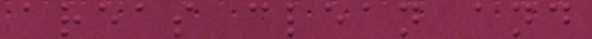areas clean and
